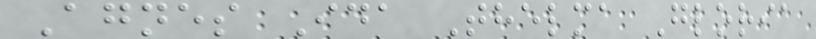Agnes Ida Thelma Gloria
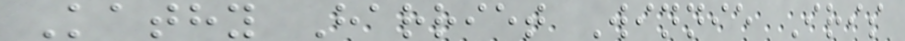Kathy Harriet Winnie Iris
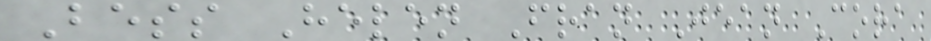Bess Helen Fran Jean Cora
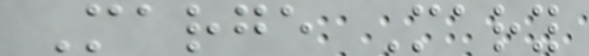Marge Mary
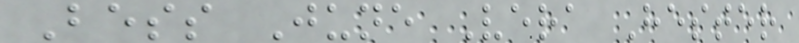Bess June Vera Hester
